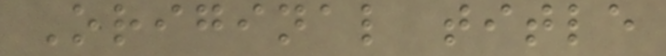Original title
